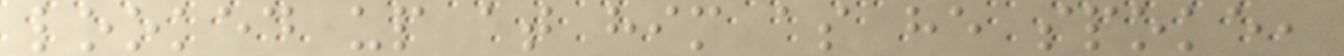looked up at him as he spoke,
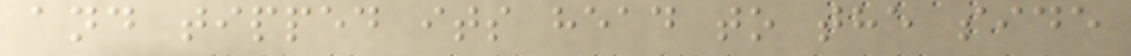and tipped its head to the side
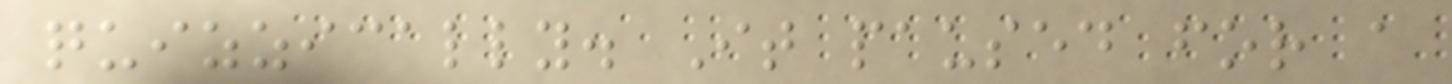quizzically. It paused for a
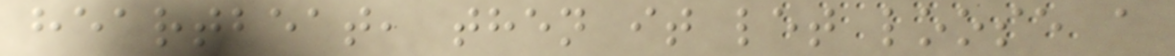heartbeat, then it let loose a
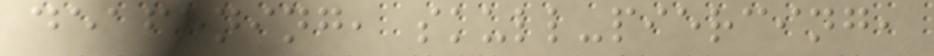deafening, skull-piercing,
